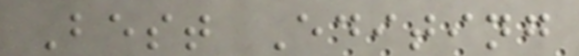Best Editing
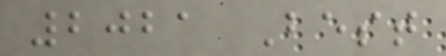2021 Best
